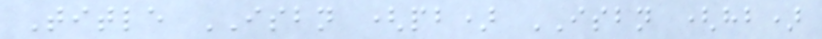Title ISBN (pb) ISBN (hb)
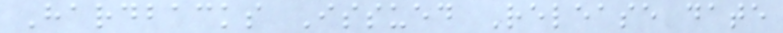Hardbacks Issued Release date
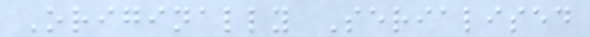Originally Serialised
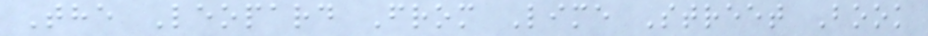The Leopard From Lime Street Book
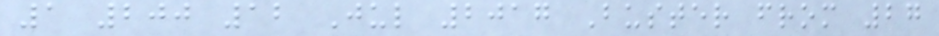1 200 12 Jul 2017 Buster from 27
